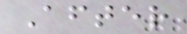After
